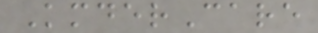KmderCare
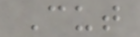Cut
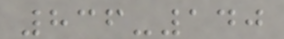836-140
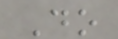Do
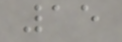15
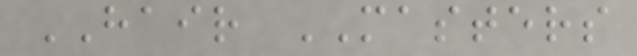HAIR MASTERS
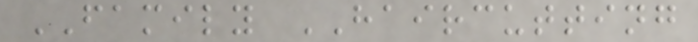FAMILY HAIRCUTTING
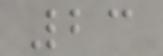23
